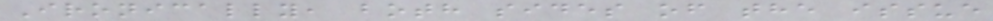Ironically, both sides of the issue
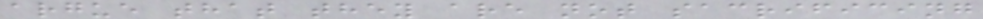argue that they are not sacrificing
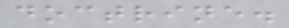doctrine.
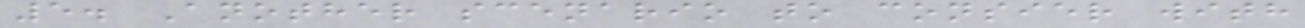5. Another scenario to consier with
